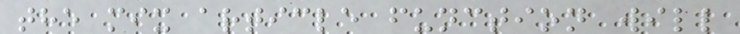the mix article function will
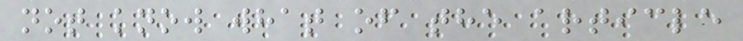not know what of the article
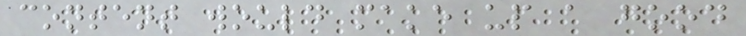content would make up a good
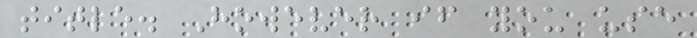title. However if you use
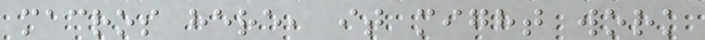macros here, it might work
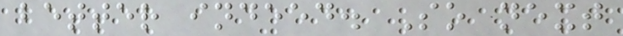better indeed. So next
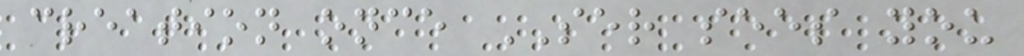creation once SER sees you
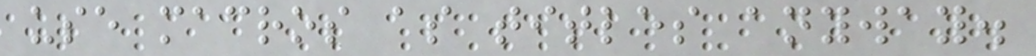use macros as titles anyway.
